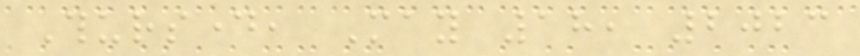Thursday, May 18, 2023
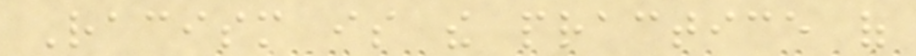Racism is the practice of
